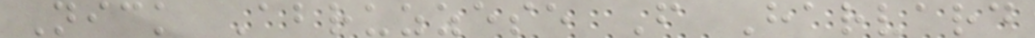Nick Abruzzese F Harvard
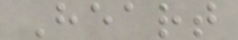Heart
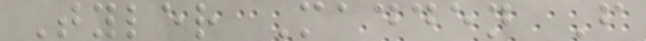Tyler Madden F
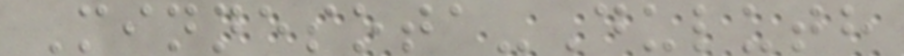Minnesota-Duluth
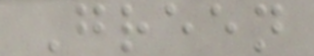Green
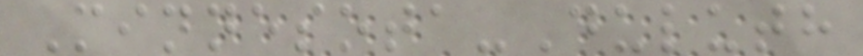Minnesota-Duluth
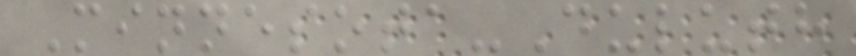Minnesota-Duluth
